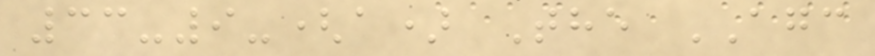33-9-(a) The AGC
